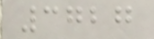3727
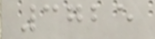3725
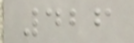426
